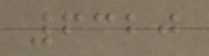6320
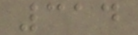314
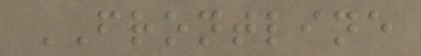FRONTLINE
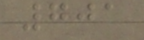701
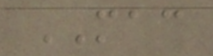MAC
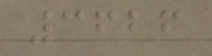3626
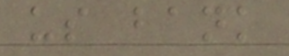us bank
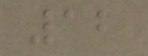12
